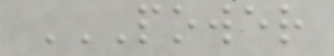POWER
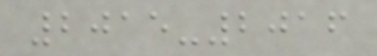2015-2016
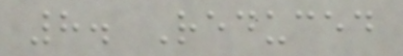8. Reduced
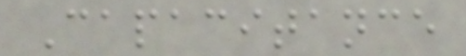Capacitance
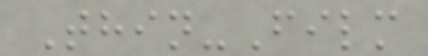Thin-Film
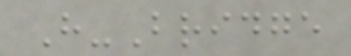H-Bridge
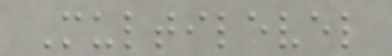Multilevel
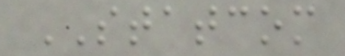STATCOM
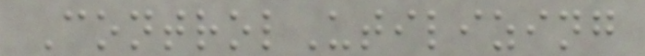ControlUtilizing
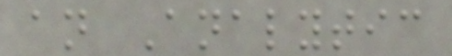an Analytic
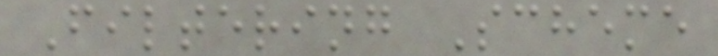Filtering Scheme
